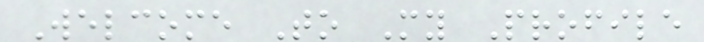Welcome To My Profile
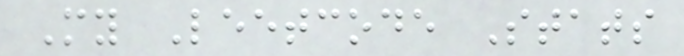My Leetcode Stats
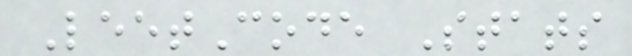LeetCode Stats
